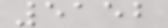5152
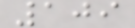109
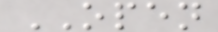OPEN
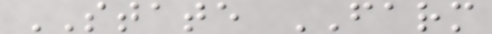STATE FARM
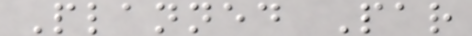Planned Par
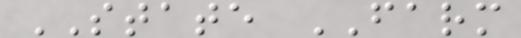STATE FARM
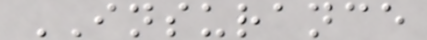INSURANCE
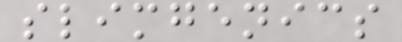slimgenics
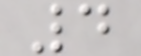4
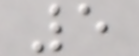5
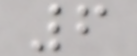6
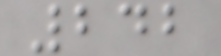242
